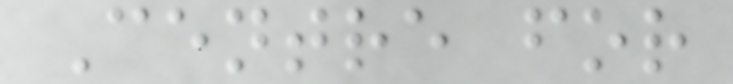Centre for
